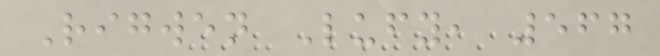Rigwen Lufy, 567
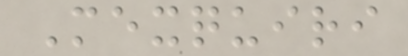Mexquiri
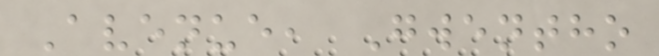Avenue, Gwentho
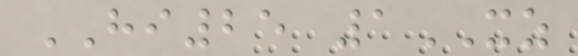HI25 1XZ
